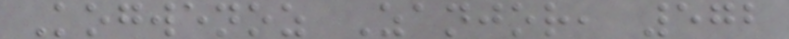Kogwenoz Zanjor, 572
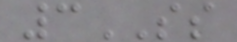3SS
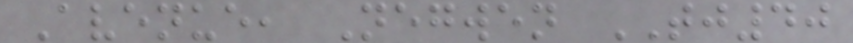Avenue, Negwen TJ40
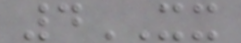4XX
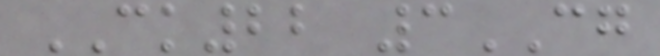CK22 3CG
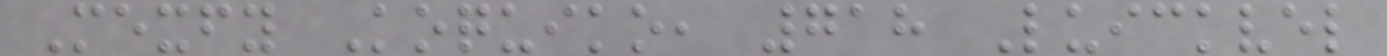Mexfy Koquiko, 718 Luickvel
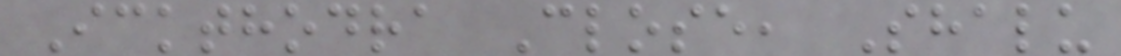Ickthodra Close, Shalu
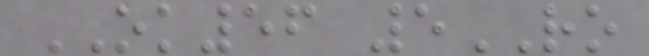OK56 5RO
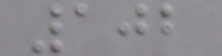102
